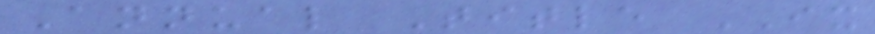Annual Title IX
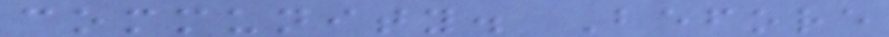community. Before
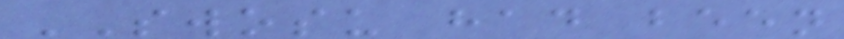SWOSU had been
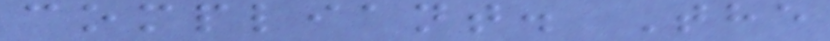compliant. The
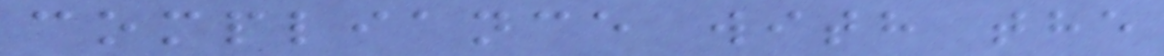compliance with the
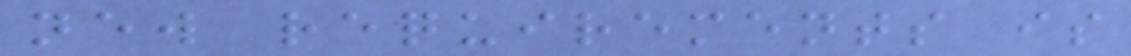new requirements is
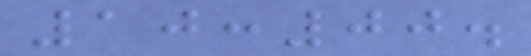10:00.
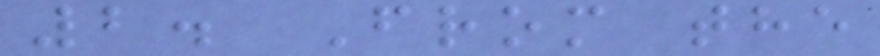2. From the
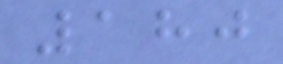180
